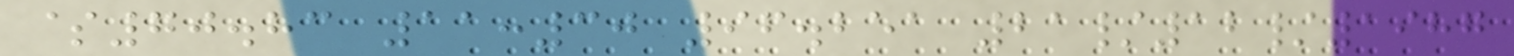$70.83 11:30 96.251 21/12/1987
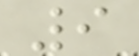9
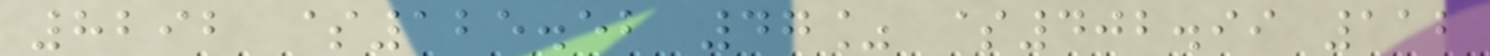8292 $125.52 47% $402.99 112
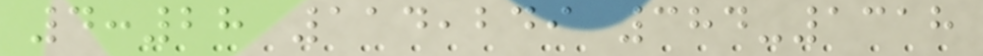4:28 114,249 384-1318
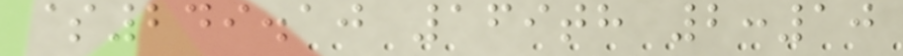$249.10 169th 2:10
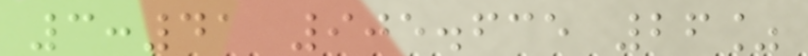3:41 905.635 26%
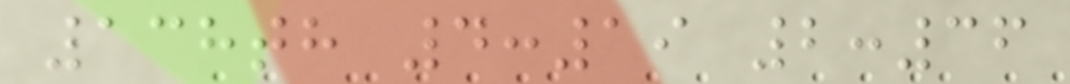138th 4:19 2:36
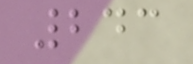243
